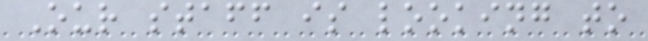Our staff is looking to
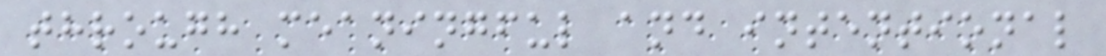through meaningful and intentional
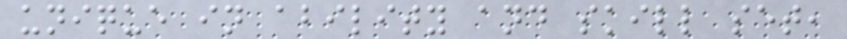unique in ability and skill set,
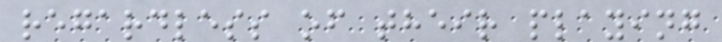regardless of their playing
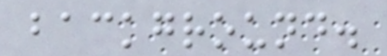background.
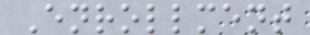Enrollment
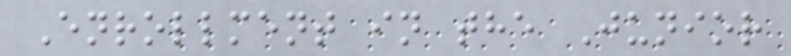Enrollment in the Junior
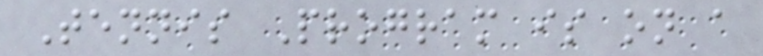Tennis Program is on a
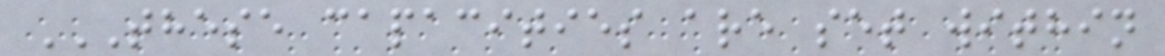THESE CAPACITIES ARE SET WITHIN
